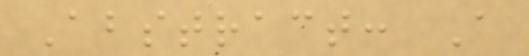Abstract: A
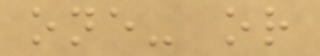one- or
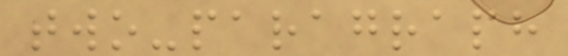two-paragraph
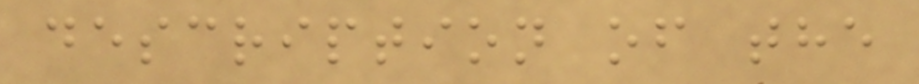description of the
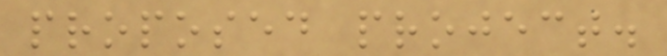proposed project.
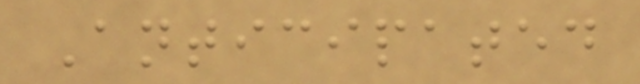Anticipated
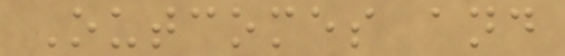Outcomes and
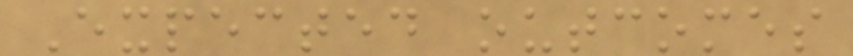Expected outcomes
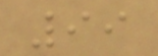99
